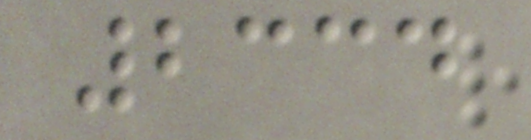2334
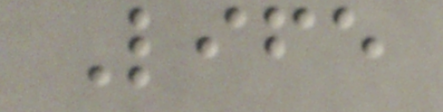Life
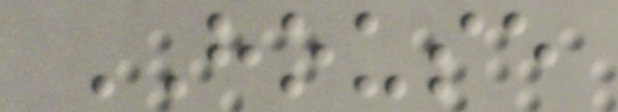HOUSE
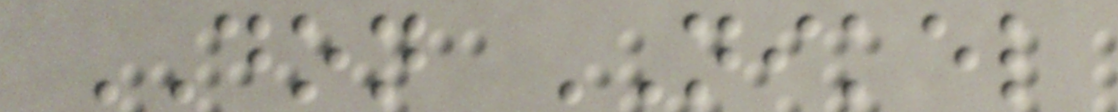DON NIKEL
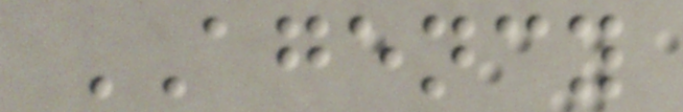AGENCY
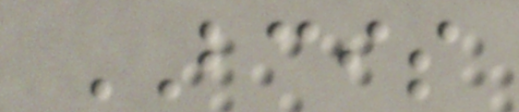BCIS
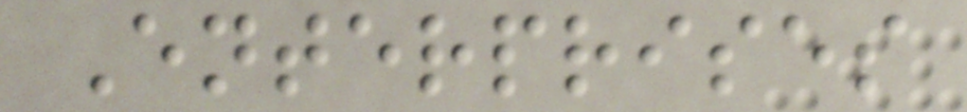Enterprises
